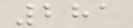281
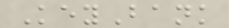KeyBank
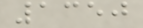1350
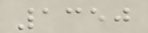1350
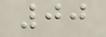00
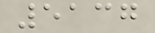5137
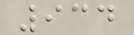934
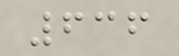636
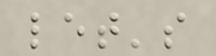let's
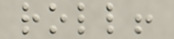roll!
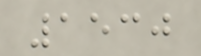1530
